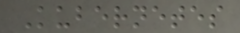Kubernetes
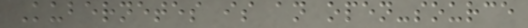Kubernetes is an open-source
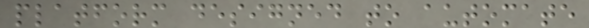platform designed to automate
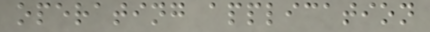operating application
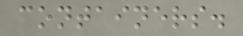containers.
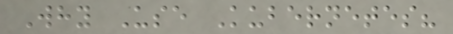Why Use Kubernetes?
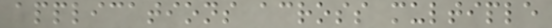applications across multiple
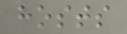hosts
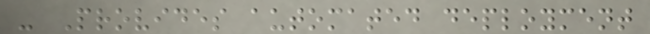- Provides automated deployment
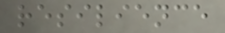resilience
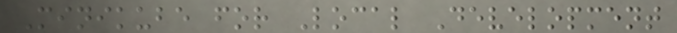Minikube for Local Development
